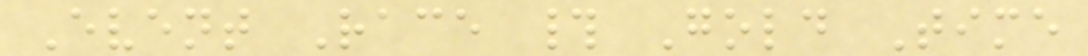Event Race # Gold Time
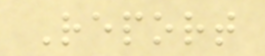Report
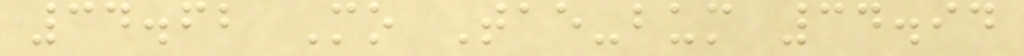34.62 Mo Tae-bum 34.94
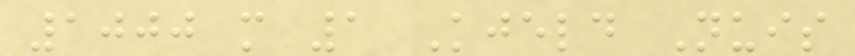1000 m 1 Kjeld Nuis
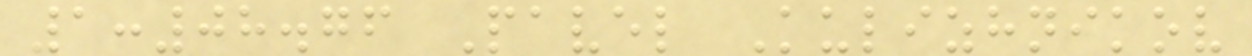1:08.76 Pavel Kulizhnikov
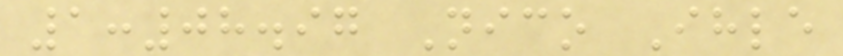1:08.97 Nico Ihle
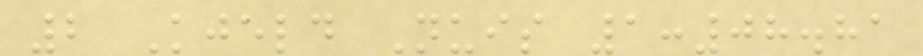2 Kjeld Nuis 1:08.81
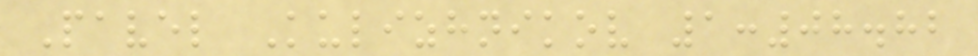Pavel Kulizhnikov 1:08.82
